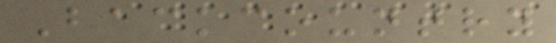Backcountry
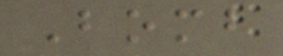Bomb
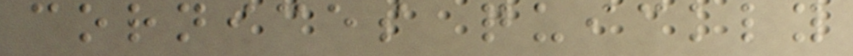cornices quickly
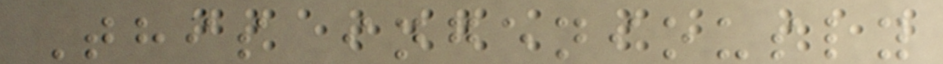This ingeniously
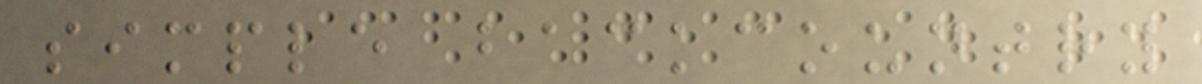simple backcountry
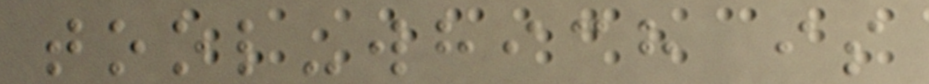tool-which is
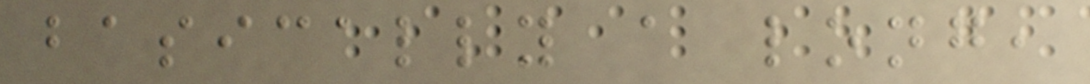basically a long,
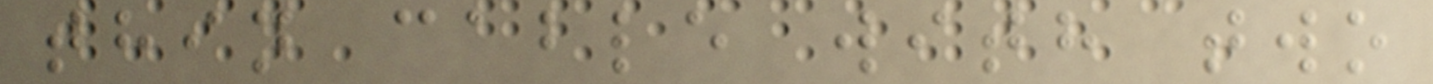thin cable with two
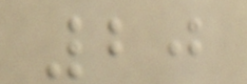20
